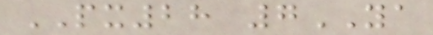PX28 7YA
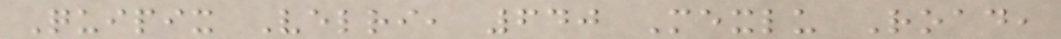Quipix Velri, 640 Mexlu Road,
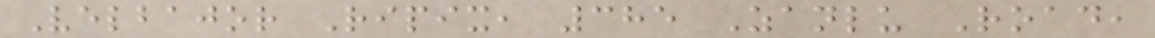Velbajor Ripix, 385 Zanlu Road,
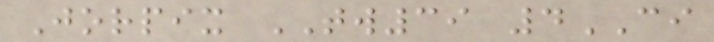Jorpix TW39 4CI
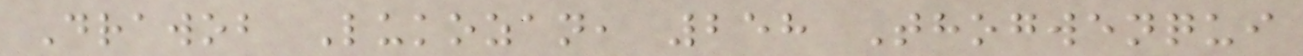Drawob Lukozan, 258 Thogwenqui
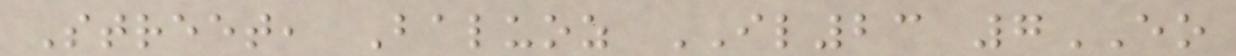Street, Baluoz IL23 7EO
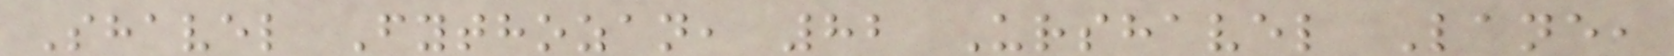Shavel Fythozan, 82 Urshavel Lane,
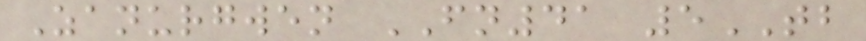Zanurgwen FN41 5TB
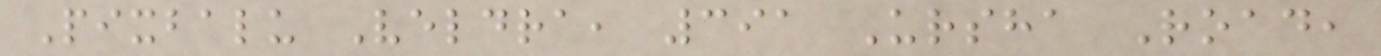Pixbalu Veldra, 391 Ursha Road,
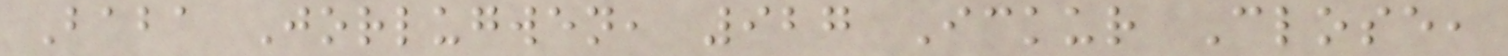Baba Jorlugwen, 927 Ickur Close,
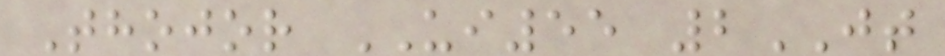Thojor UI55 2JT
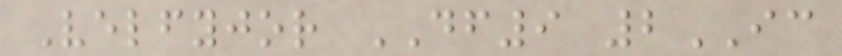Velfyjor DF9 2IC
